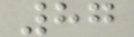87
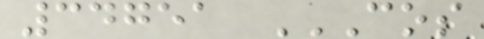34751 COS
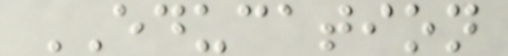EDUCATION
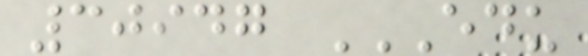30947 EDU
